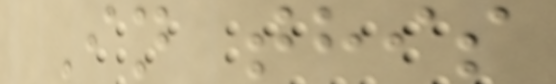In this
